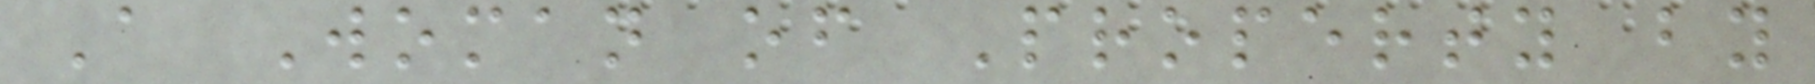A Woman of Property by
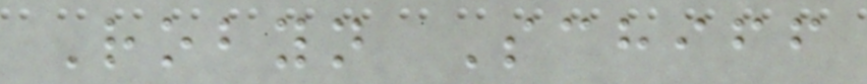Robyn Schiff
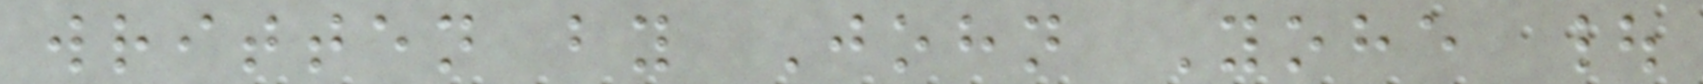written by John Yohe |
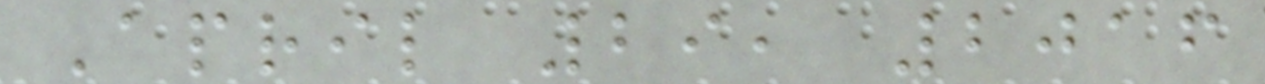April 29, 2016
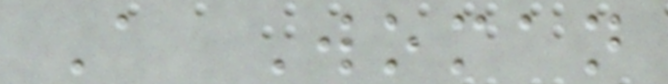A Woman
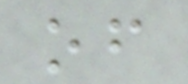of
